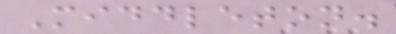Middleton.
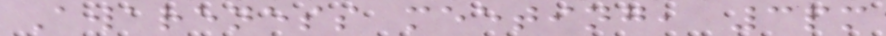Awareness meeting, 3pm
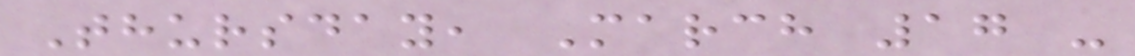Thursday, March 17 -
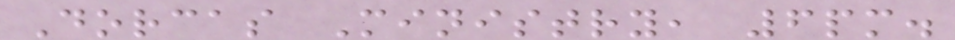Dorcas Ministry, 6pm.
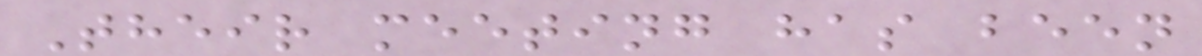Their meeting has been
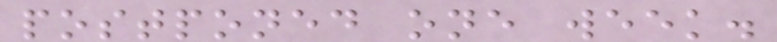postponed one week.
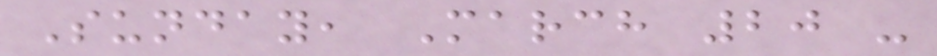Sunday, March 20 -
